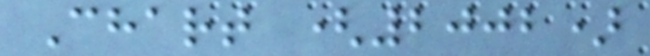Chart (2002)
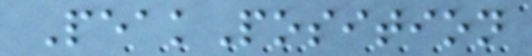PeakPosition
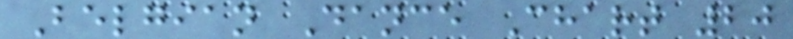Belgian Dance Chart 20
